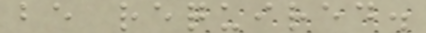be required.
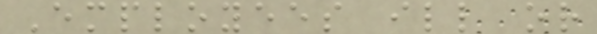Employees ill or
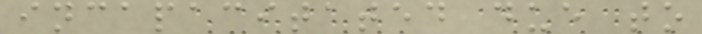incapacitated due to
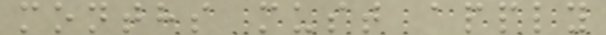months must apply
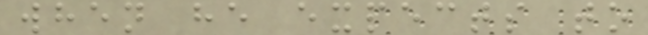when he expects to
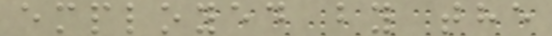employed by the
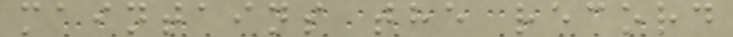maintains the record
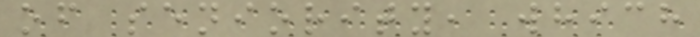of seniority, which
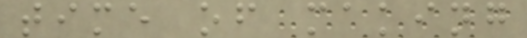time of making
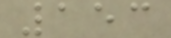153
